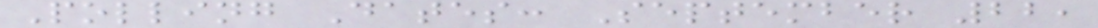Polling Dates: September 22,
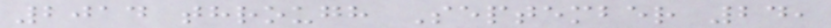2014 through September 24,
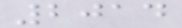2014
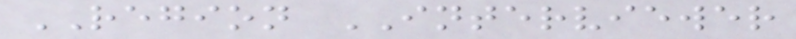REGION INTERVIEWER
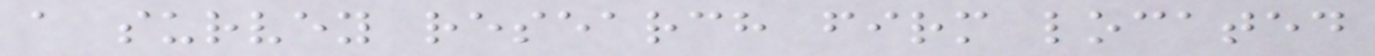a survey research firm located
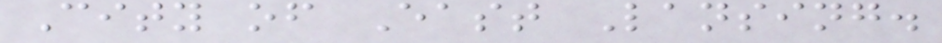City of East Lansing.
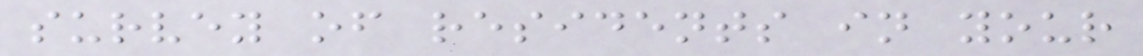survey of residents in your
